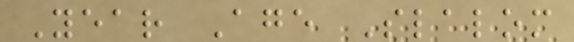Year Age Slalom
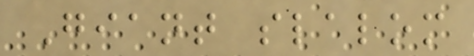Giant slalom
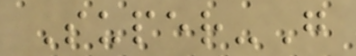Super-G
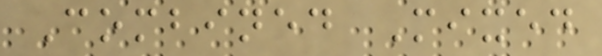Combined Mixed
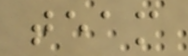team
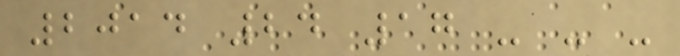2014 24 17 - - -
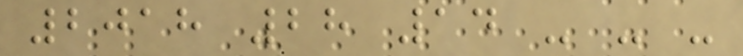2018 28 14 - - -
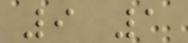9 1
